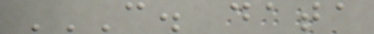C. DATA
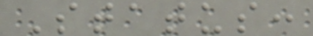Status:
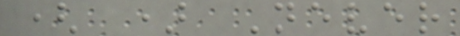( ) Never
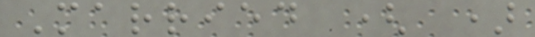Married ( )
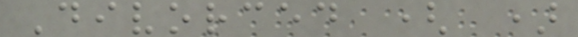Divorced ( )
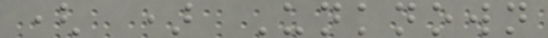( ) Unknown
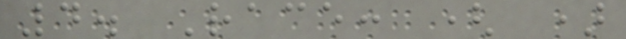4. Race: ( )
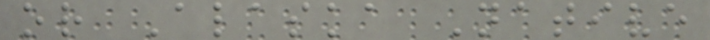or Alaska Native
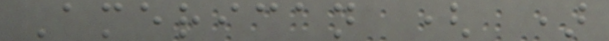American ( )
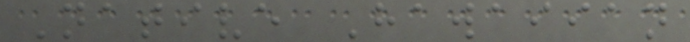Native Hawaiian
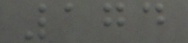174
